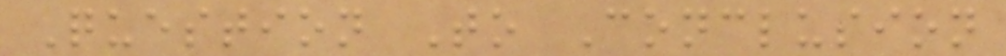Question To Conclusion
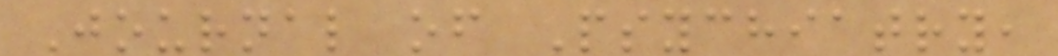Journal of Psychiatry,
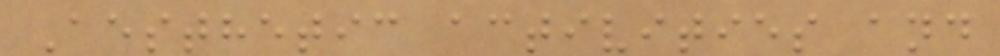Aesthetic activities and
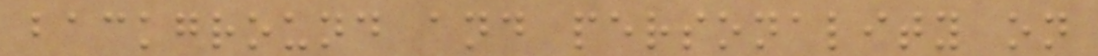background and personality on
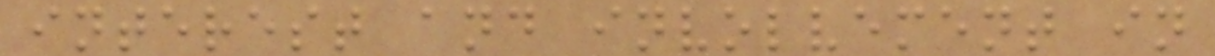interest and involvement in
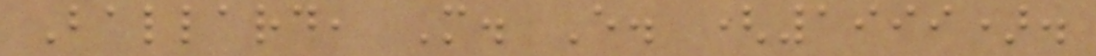Ballard, M. E. (1999).
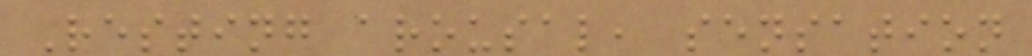Resting arousal, sensation
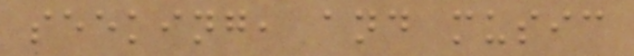seeking, and music
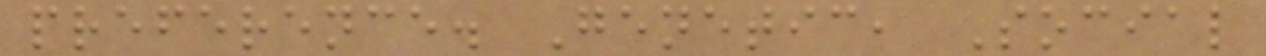preference. Genetic, Social
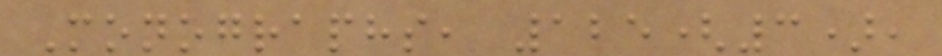Monographs, 125(3),
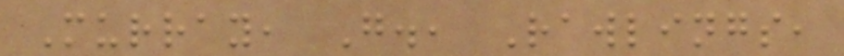Murray, G., Rawlings,
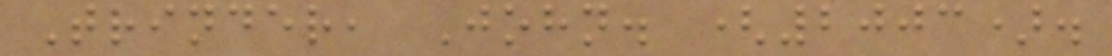Trinder, John. (2003).
